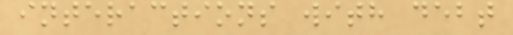interactions with debt
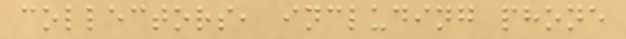collectors, including phone
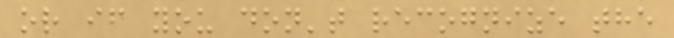or if you don't recognize the
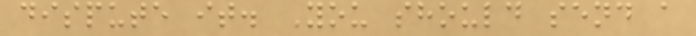dispute it. You should send a
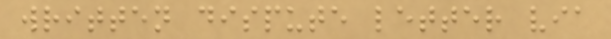written dispute letter via
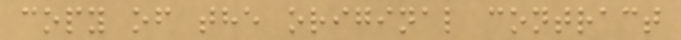copy of the original contract
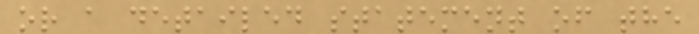or a detailed statement of the
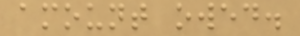amount owed.
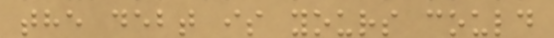the debt is yours could
